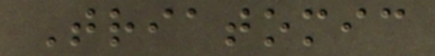Triatomic
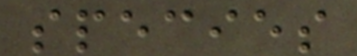species
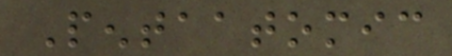Pentaatomic
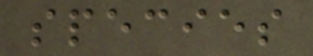species
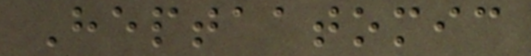Heptaatomic
